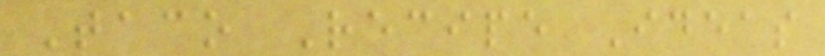Taco Recipe Ideas
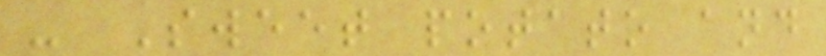- Sweet potato and
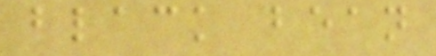black bean
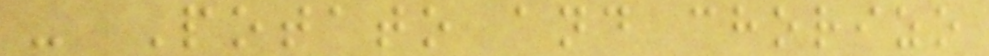- Potato and chorizo
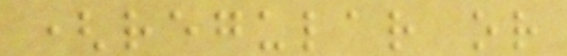(regular or
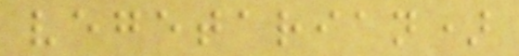vegetarian)
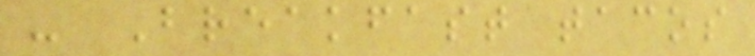- Breakfast tacos
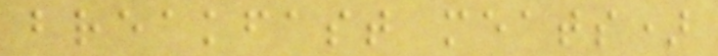breakfast meats)
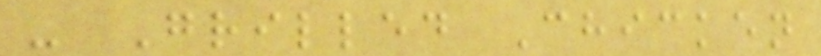- Grilled Chicken
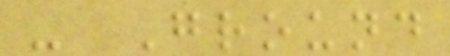- Ground
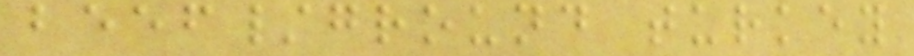beef/ground turkey
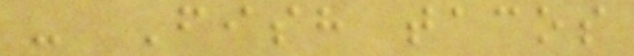- Fish tacos
